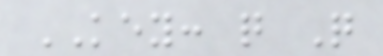KEY: q Q
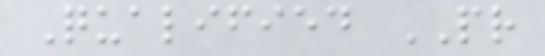Qualified PR
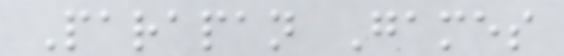Parapan Games
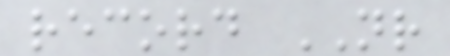record NR
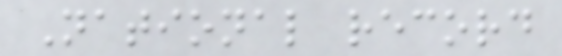National record
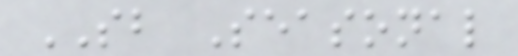SB Seasonal
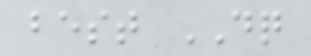best DQ
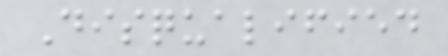Disqualified
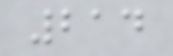214
